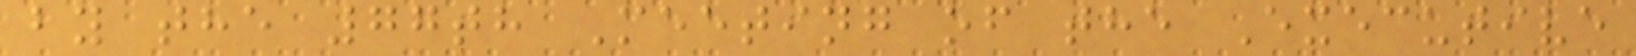by the 77th Meeting of the Executive
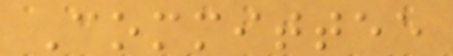Committee
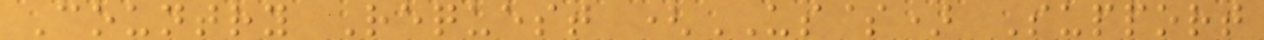Country Request (US$) Support
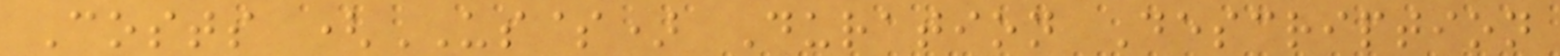Costs (US$) Duration Description
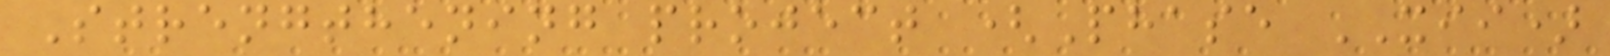Strengthening project (Phase XII)
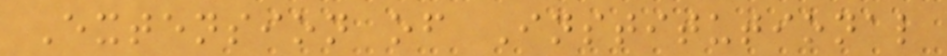Extension of Institutional
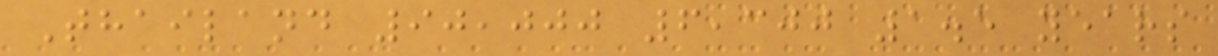Thailand 90,000 6,300 1.5 years
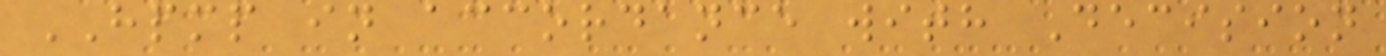HPMP in accordance with Decision
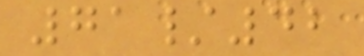71/42
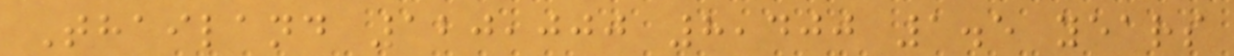Thailand 120,000 8,400 1.5 years
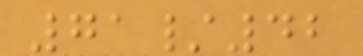71/42
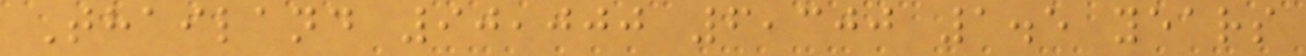Thailand 90,000 6,300 1.5 years
